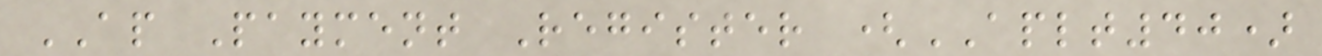AP Payment Register (APLT40)
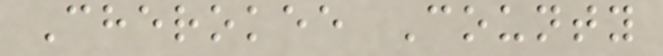Cherokee County
